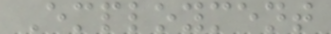Employment
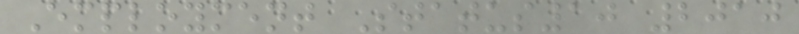Employment Status10 2010
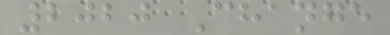2020 Change
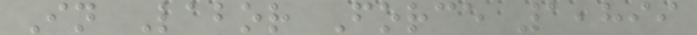In Labor Force 1,899
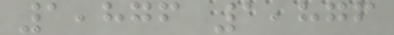1,876 1,876
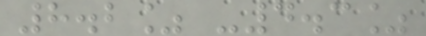8.2% -4.3%
